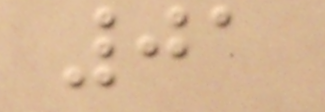01
